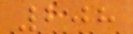208
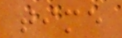time
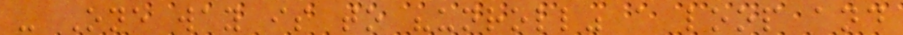- One way is to "unroll" a loop and
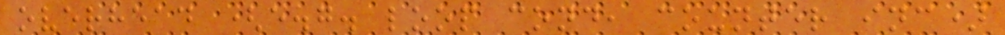overhead (e.g. loop cond, counter inc)
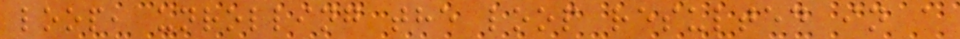loop, unrolling the loop resulted in a
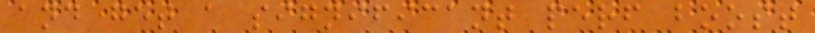and get a significant perf boost
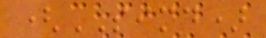(SIMD)
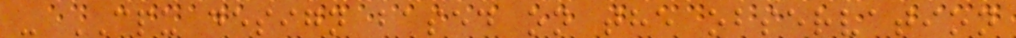- CPU design based on the observation
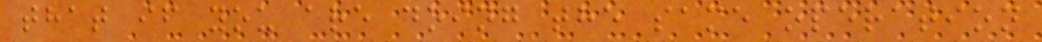that if you are doing the same operation
